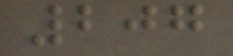207
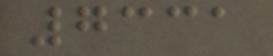7331
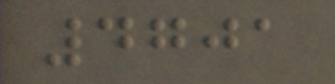4701
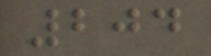204
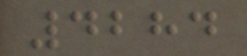4284
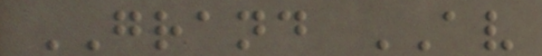GRAND AV
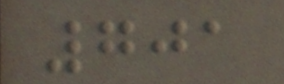701
